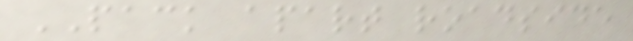PACK apart roadside
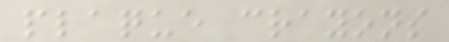plaque crayons
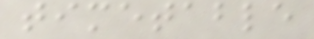timetable
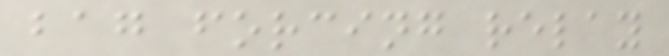bag forcing relay
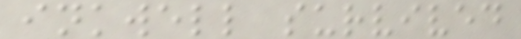inkwell survived
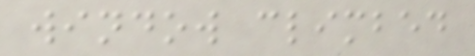window climbed
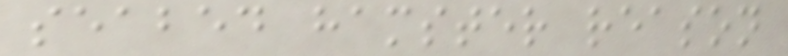seabed hamster reason
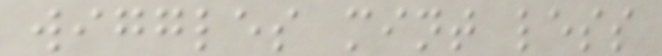wiggles mint less
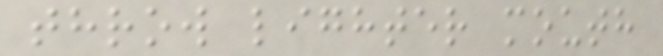throw lighter mouth
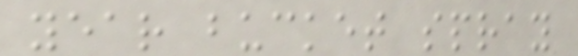year bucket spray
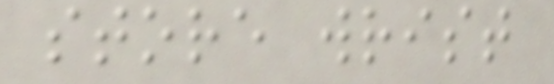store wrist
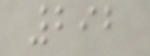292
